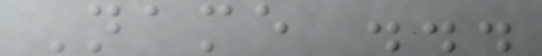Name ...
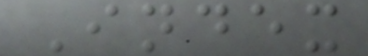Index
